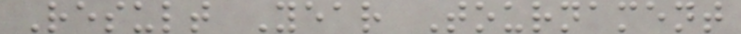Result Year Tournament
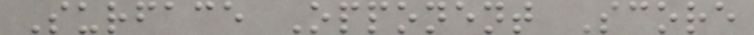Surface Opponent Score
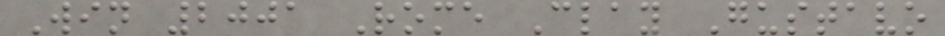Win 2001 Rome Clay Gustavo
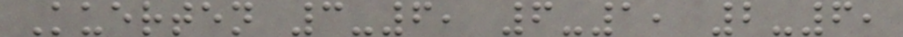Kuerten 3-6, 6-1, 2-6,
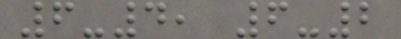6-4, 6-2
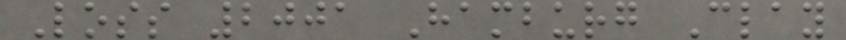Loss 2001 Hamburg Clay
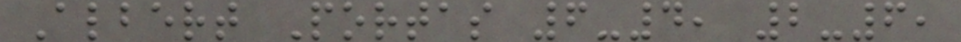Albert Portas 6-4, 2-6,
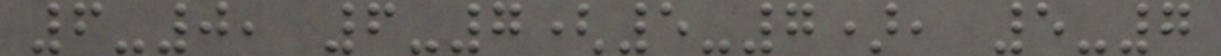6-0, 6-7(5-7), 5-7
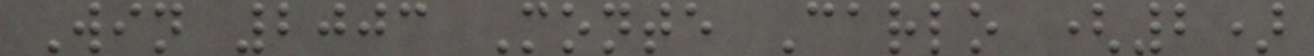Win 2003 Monte Carlo (2)
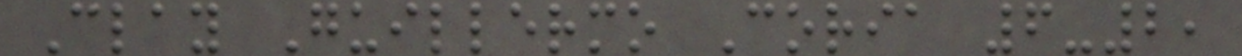Clay Guillermo Coria 6-2,
